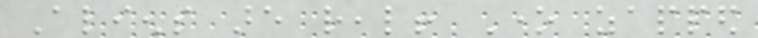Aliens are real! One zapped
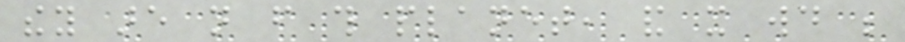they are not from this planet, and it would be
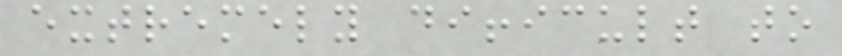extremely difficult to
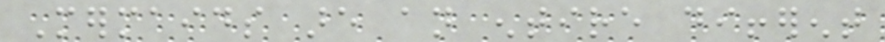Mermaids are an entire different
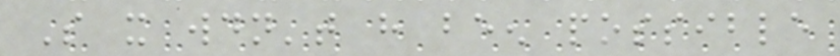So it wouldn't have been possible
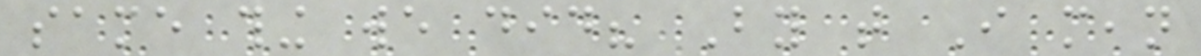same thing we did? By that I mean
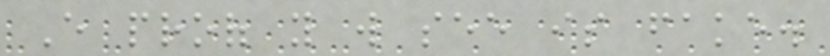Every proof you will see is fake.
